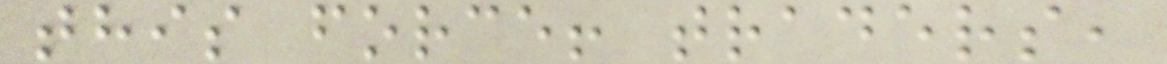this force! traders,
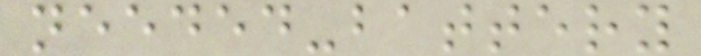needed-battery
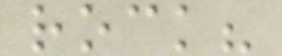rock?
